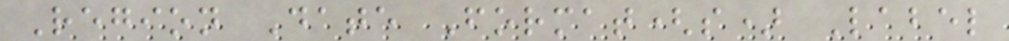Region Date Format(s) Label
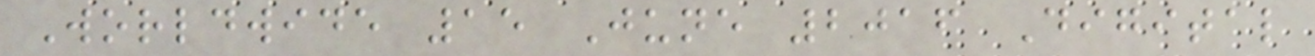Worldwide 15 June 2016 Digital
